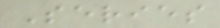Series
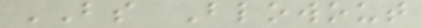BS Blowout
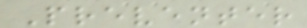Preventer
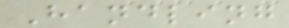Handling
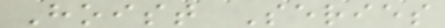Hoist Series
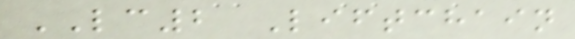LC2 Liftchain
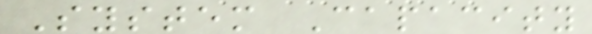System Capacity
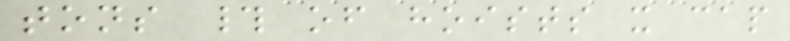tons # of hoists x cap
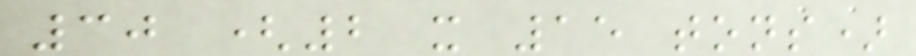30 (2 x 15 tons)
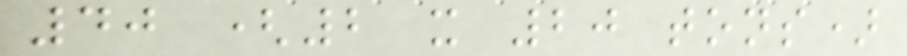40 (2 x 20 tons)
